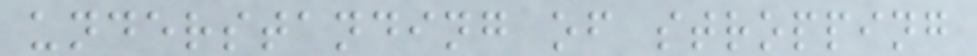understanding of stropping
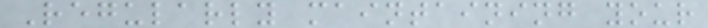Regularly maintaining your
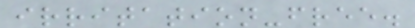irritation-free.
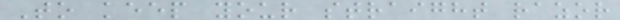To keep your straight razor
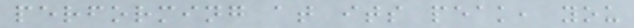performing at its peak, you
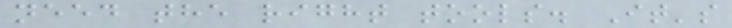need the right tools. It's
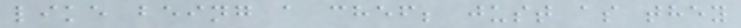like being a chef; just as they
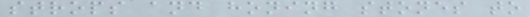strops and honing stones to
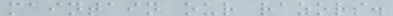maintain our razors.
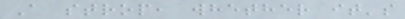A strop, whether it's
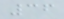36
